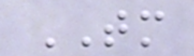TM
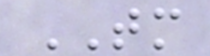TM
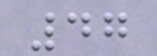47
